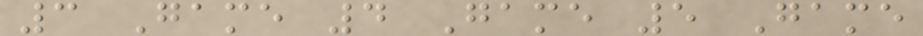3 Game 4 Game 5 Game
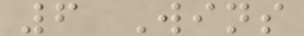6 Wins
